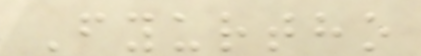Fyurtho
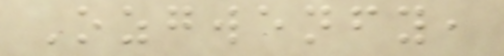Ozgwenfy,
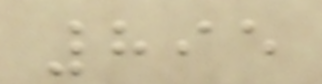895
